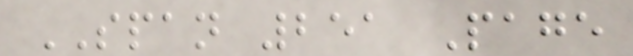SPAN 251 Page
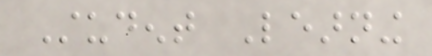Student Learning
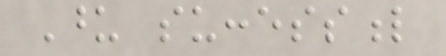Upon successful
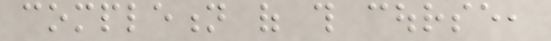completion of this course,
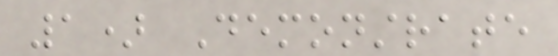1) Demonstrate
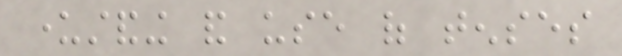understanding and use of tenses
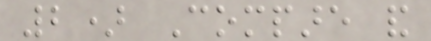2) Compare and
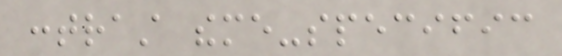contrast theme-specific
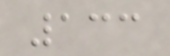133
